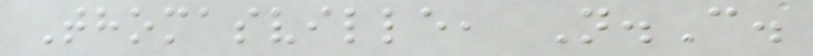Thomasville, N.C.
